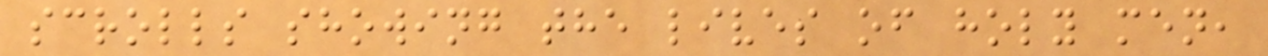scrolls showing the lives of holy men,
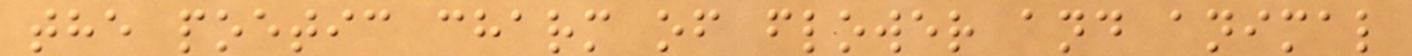the poetic charm of flower and animal
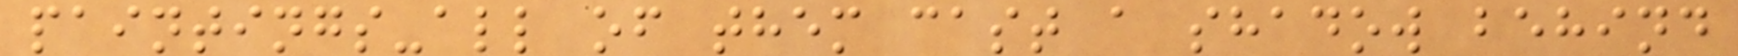paintings-all of them cast a shadow behind
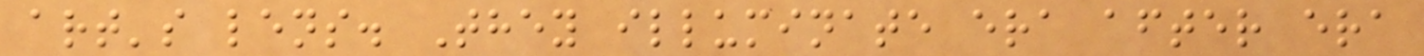art's lens. They illuminate era after era
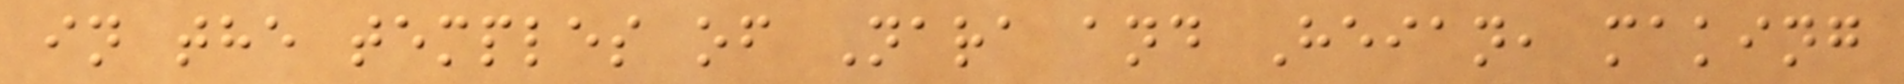in the temples of Nara and Heian, making
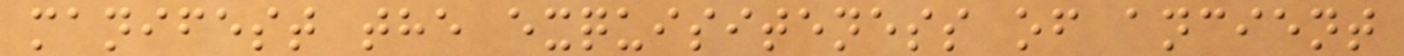manifest the exquisiteness of ancient
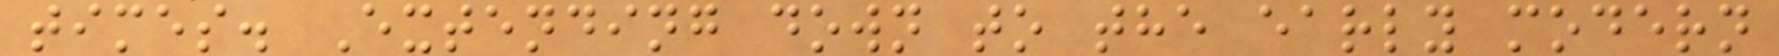times. Extending down to the early modern
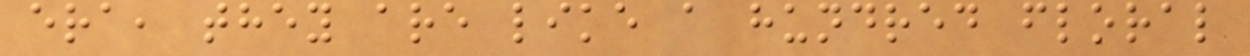era, they are like a hundred floral
